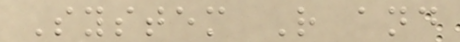System R and
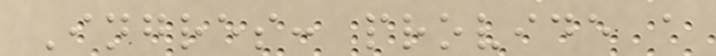Ingres: provide a
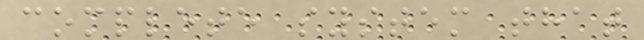complete system that
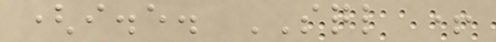(i.e. SQL +
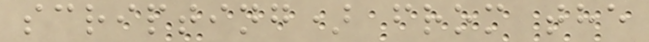scripting) from the
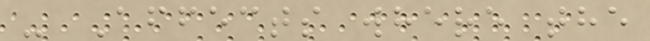- Affects where the
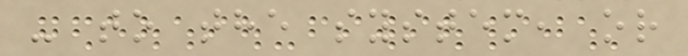- to the system, or
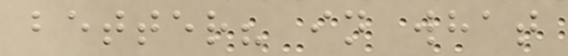better? in what
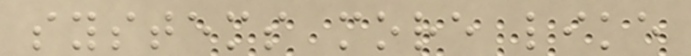systems more like
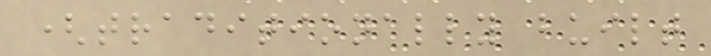(traditionally built
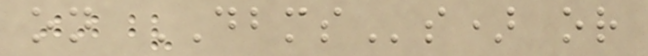on DBMSs) or
